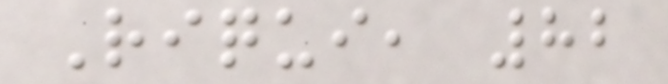Riqui, 82
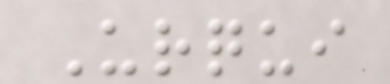Urqui
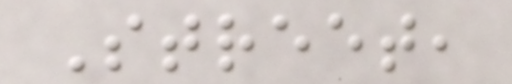Street,
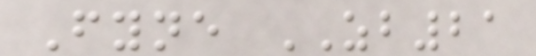Fyne ZB21
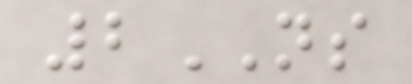2NS
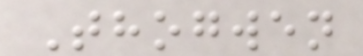Thogwen
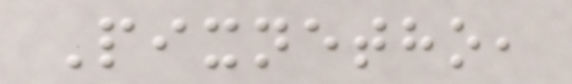Pixnetho,
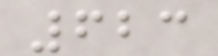623
